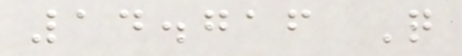14.716 Q
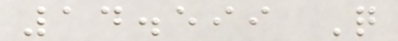14.599 Q
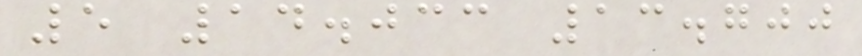5 14.033 13.700
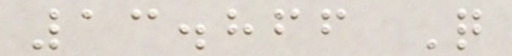13.866 Q
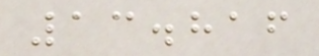13.816
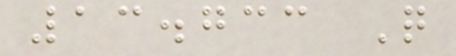13.733 Q
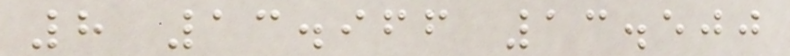8 13.966 13.500
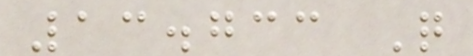13.733 Q
